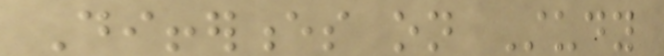Differences on Study
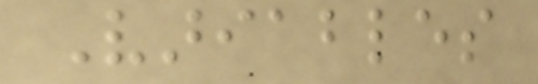Variables
